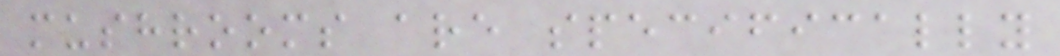mushrooms are specifically
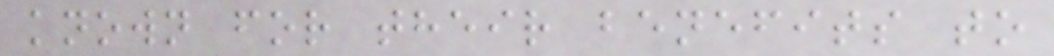known for their benefits to
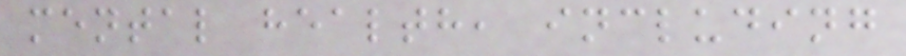mental health, including
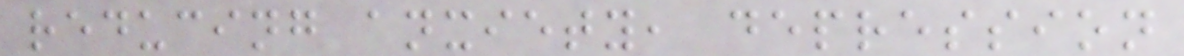reducing anxiety, depression
